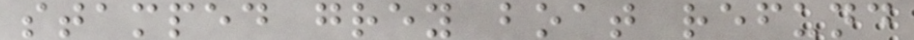stamped grey boat refund
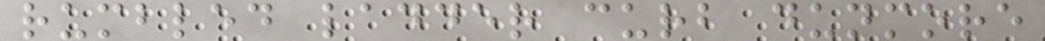rumbled ladder curb dunmore
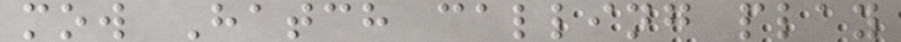mow Hatch calling play
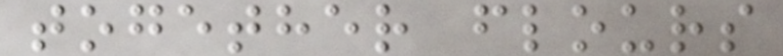together flours
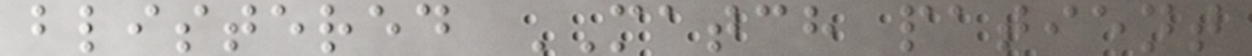blistered MATCH patient
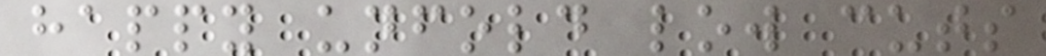happy unfold low cuts
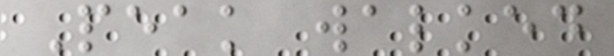Peak walked
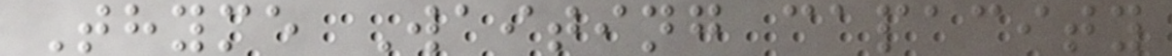Thyme Waiting capacity
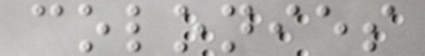colonies
